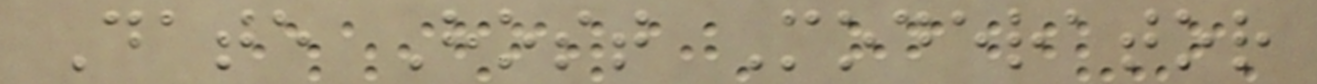Date Host Moderator
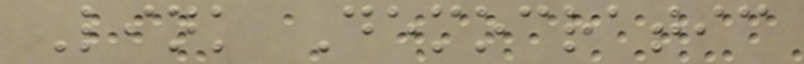Link Democratic
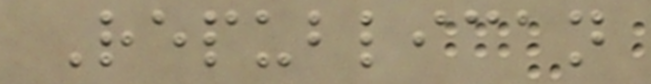Republican
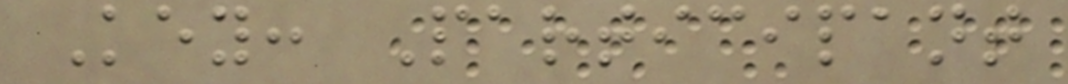Key: Participant
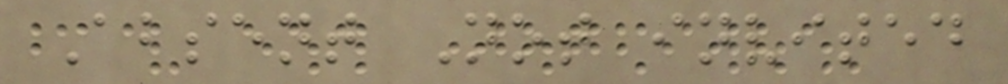Absent Not invited
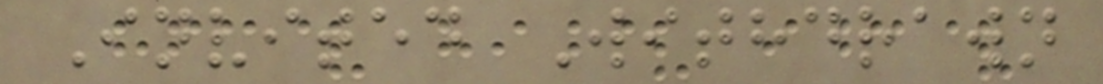Invited Withdrawn
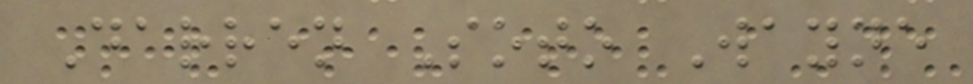Darren Soto Wayne
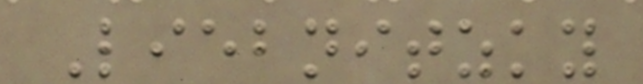Liebnitzky
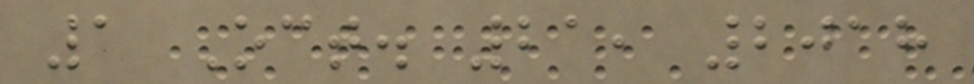1 Oct. 21, 2018
